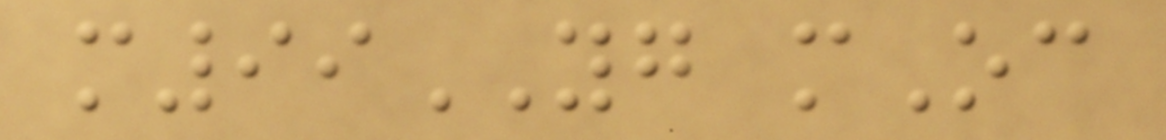m99YG mOc
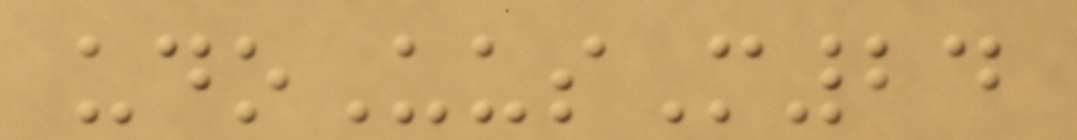udoUusM24
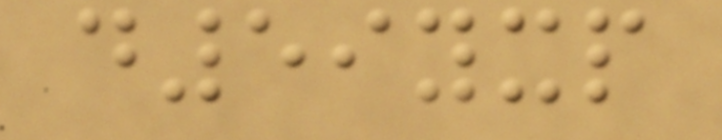d59yxp
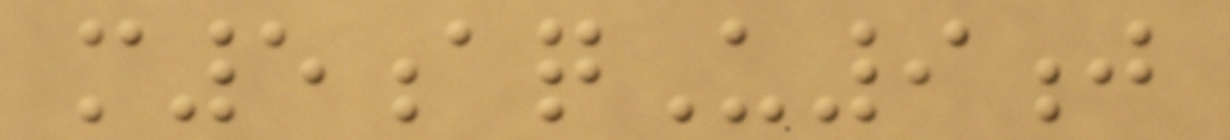m5aqU9j
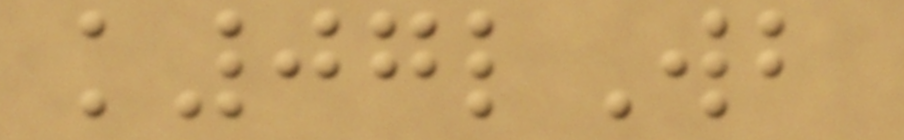k07lWb
